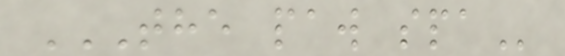THE PAW SPA
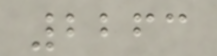2263
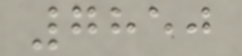7850
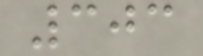303
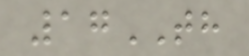17TH
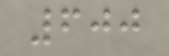600
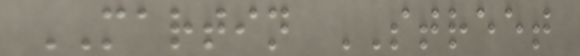MARTIN STREET
